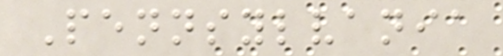Pennsylvania
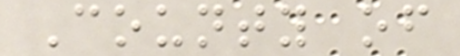County of
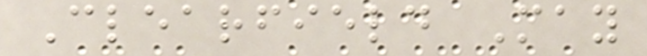Clearfield May
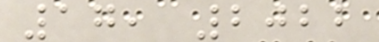17, 2022
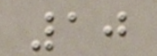10
